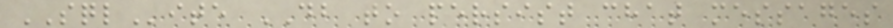SQLite DB to persist chat messages
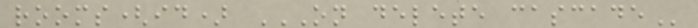rooms(id) ON DELETE CASCADE
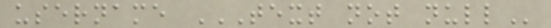username TEXT NOT NULL
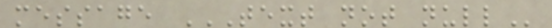message TEXT NOT NULL
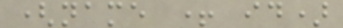(name + id)
